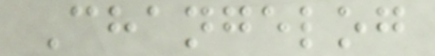Changelog
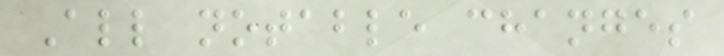All notable changes
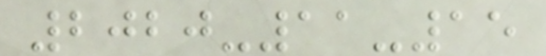2020-11-15
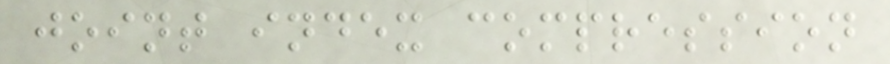joint index compression
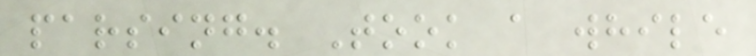parsing. Took a while
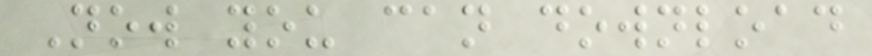Now you can download
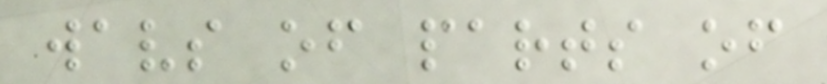wavs of parts of
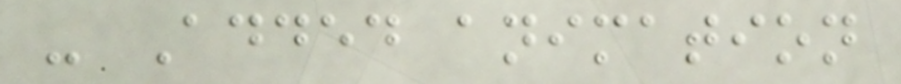- Added animation
